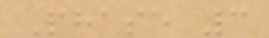Phase 3
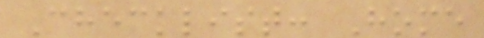Checklist: Home
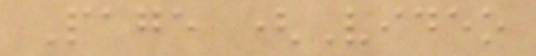Page (Video
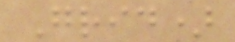Grid)
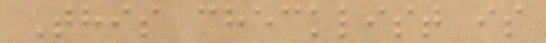This checklist is
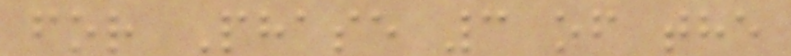for Phase 3 of the
